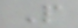P
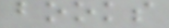books
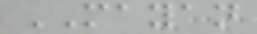MAYAN
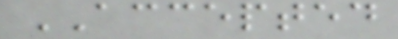ACCEPTED
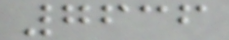7636
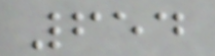654
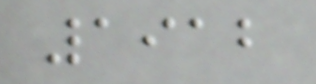1912
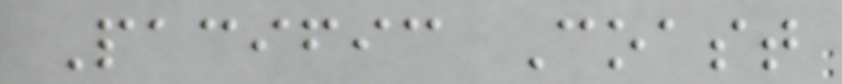Pacific Coast
